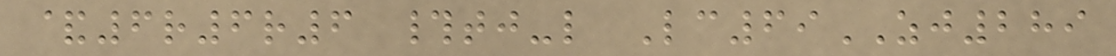&6r6r6 #tj-l Lc69ZJ289
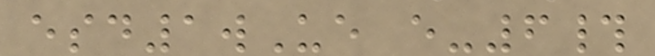esd1wUe e-6#
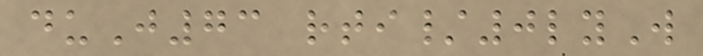duJ73 rti/0lyW
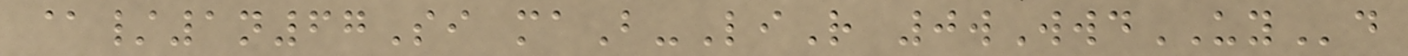@/1n67Si maB-LiR 0wWwdUYd
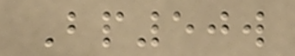Bp50w
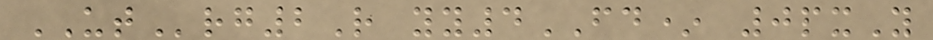UTrg2R yy4FD* 0pxY
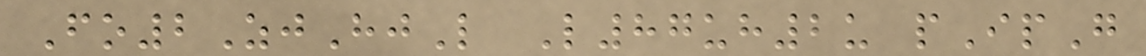Fo2ZjHjL L87uh2u pIpG
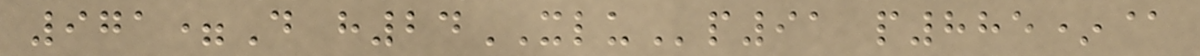971=D h24XLUp91 p885*@
